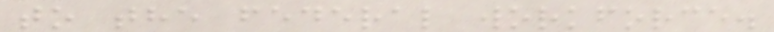to the federal workforce.
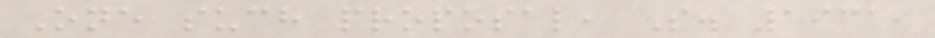One such proposal, S. 1931,
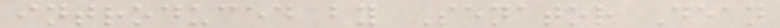introduced by Senator Dean
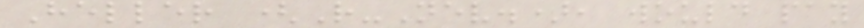Heller (R-Nev.), would pay
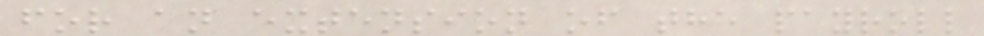for an extension of the payroll
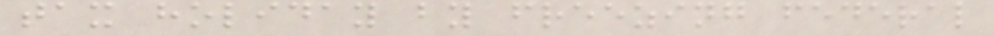tax holiday by freezing federal
